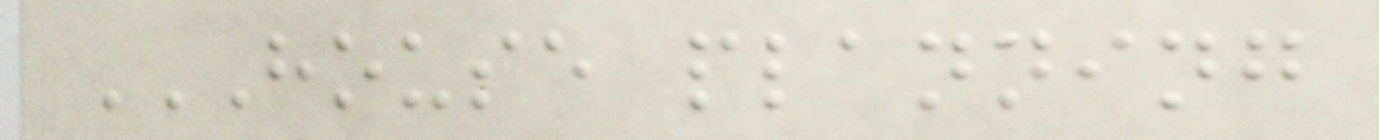HOUSE PLANNING
